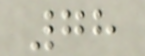78
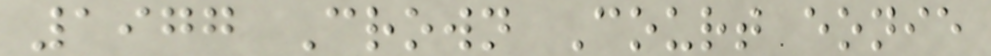1977 Crown Court eonie
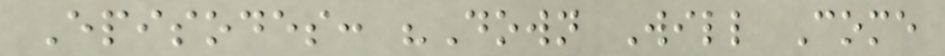Episodes: "Down Will Come
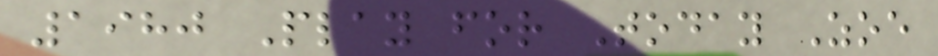1980 Play for Today Zoe
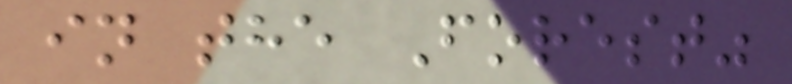in the Forest"
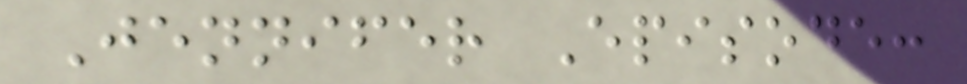Jennifer Episode:
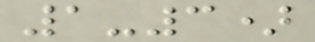1-3)
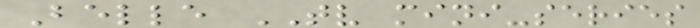Belle TV mini-series
